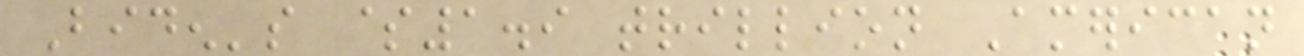Biden's $1.9 trillion American
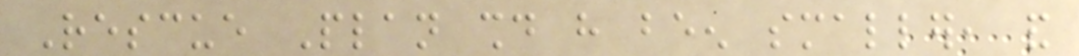Rescue Plan should have been smaller, and
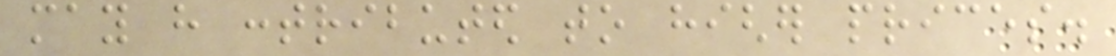may have contributed to higher prices.
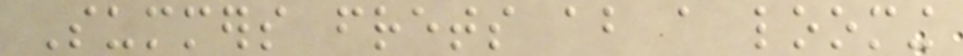Summers frets about a looming
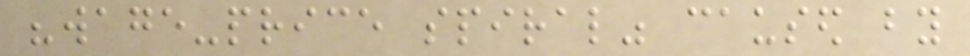"wage-price spiral" caused by
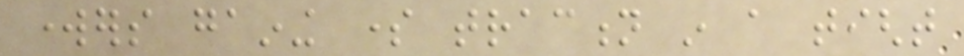workers gaining some traction in a tight
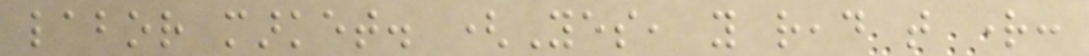labor market. (Yes, you read that right:
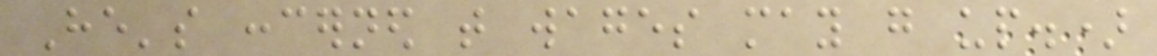He's concerned that wages may go up.)
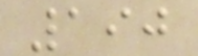190
